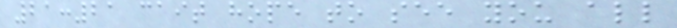21:21 cait hope to see you all
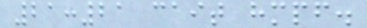21:21 cait hmpf.
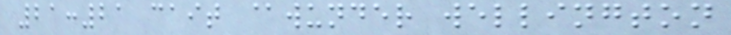21:21 cait @wunder wellington
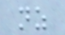nz
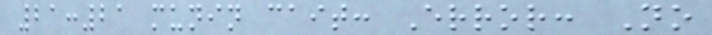21:21 munin cait: Error: No
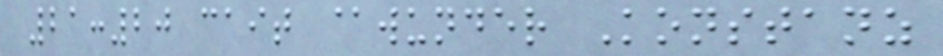21:20 cait @wunder Konstanz
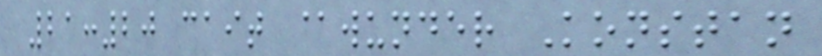21:20 cait @wunder Konstan
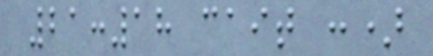21:18 cait :)
